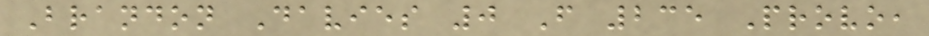Brandon Davies 0 F 235 Provo,
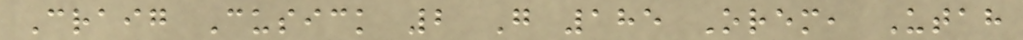Craig Cusick 2 G 185 Orem, Utah
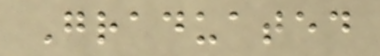Graduated
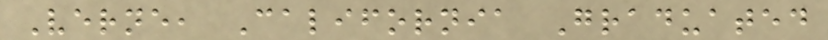Verne, California Graduated
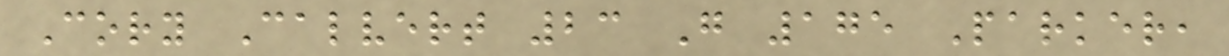Cory Calvert 23 G 175 Parker,
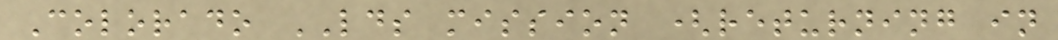Colorado LDS mission (returning in
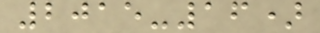2015-16)
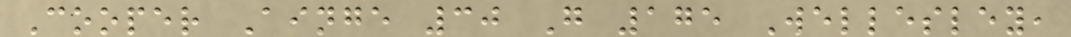Cooper Ainge 30 G 175 Wellesley,
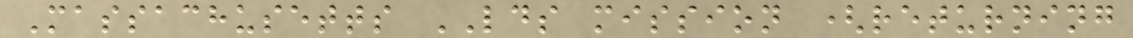Massachusetts LDS mission (returning
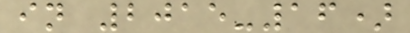in 2015-16)
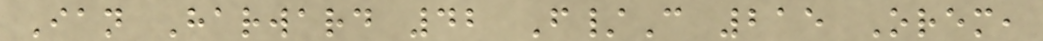Ian Harward 42 F/C 215 Orem,
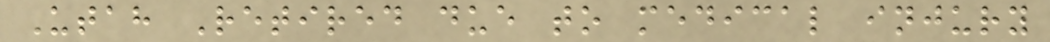Utah Retired due to medical injury
